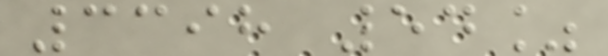3398 54%
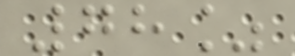78%
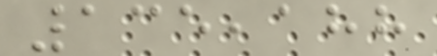135,188
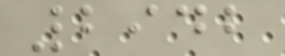2942
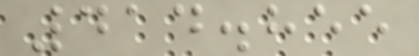414.855
